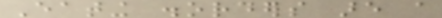Eating disorders are a
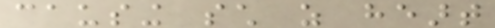causing such as heart
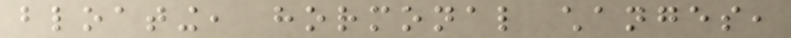bloating, hormonal changes,
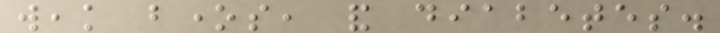weak bones, and diabetes.
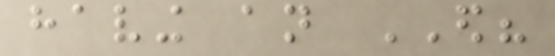having an ED?
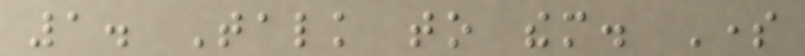1. Talk to them. Some
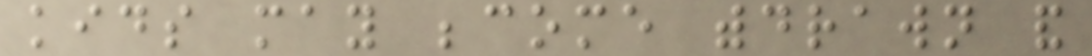kids may become withdrawn and
